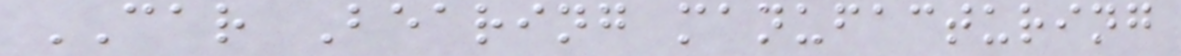CAR Bearing manufacturing
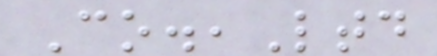Co.,Ltd
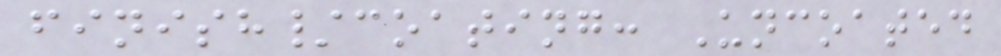finish/coating: Uncoated
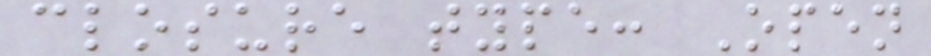closure type: Open
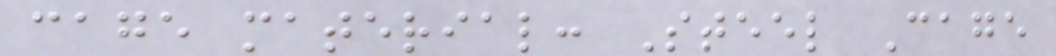cage material: Steel Cage
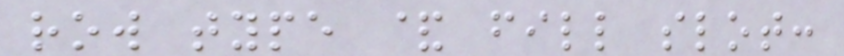row type & fill slot:
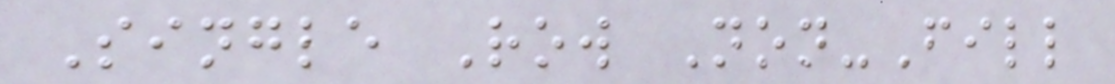Single Row Non-Fill
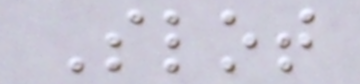Slot
